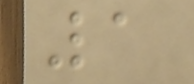1
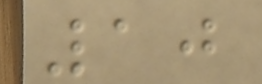10
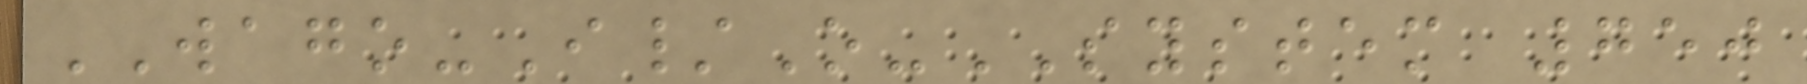WAGO-I/O-SYSTEM 750
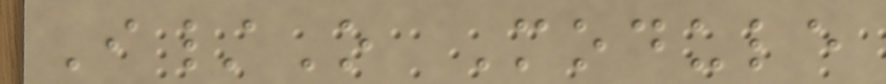I/O Module
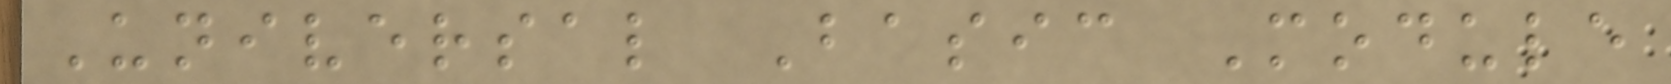Universal Basic Module
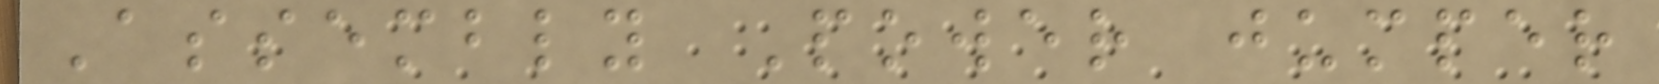Assembly Power jumper
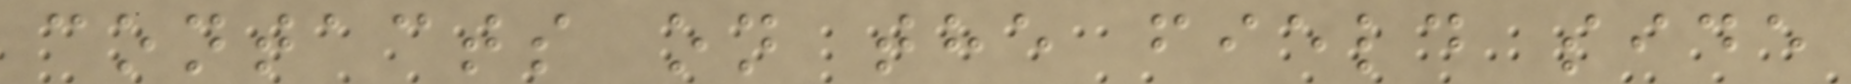contacts on the field side
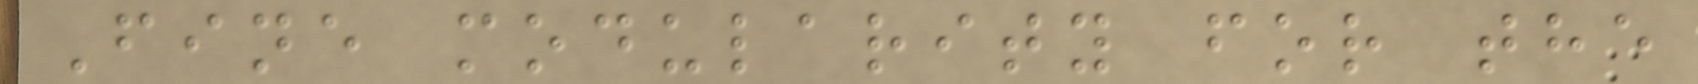Fine modularity for the
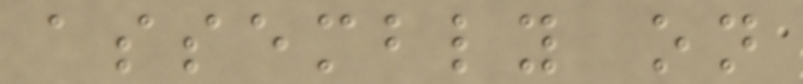assembly on
